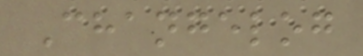Changelog
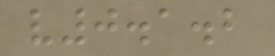v0.1.2
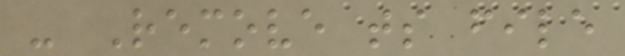- Remove ts file
